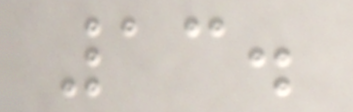13.
